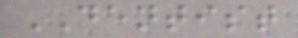DENTIST
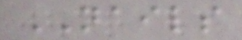NAILS
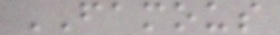FAMOUS
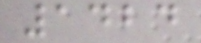1424
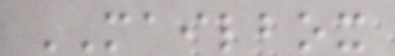MAILBOX
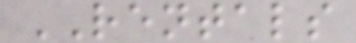RENTALS
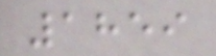1859
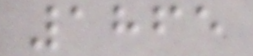1865
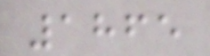1865
